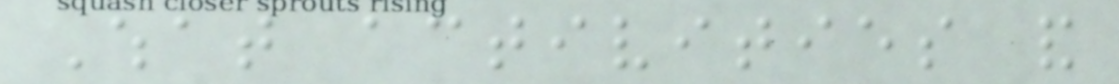What activities and
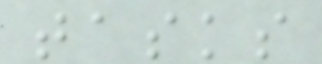tasks
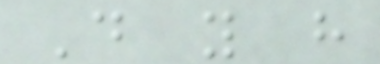Do you have
